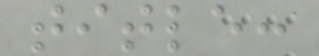title:
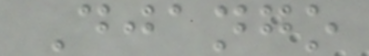Django
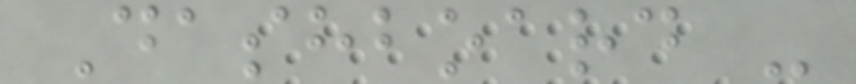Dashboard -
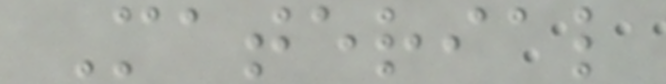Material
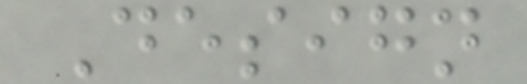Design
